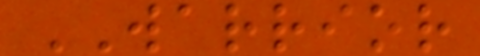WARRIOR
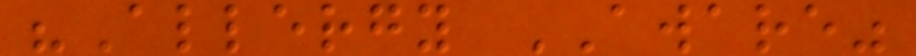"Allergy AWARE"
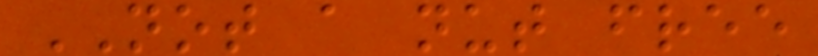NOT a nut free
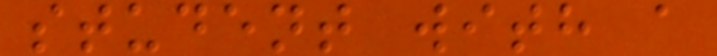student with a
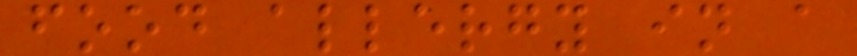food allergy in a
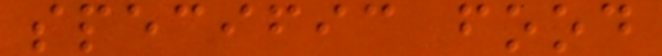specific food
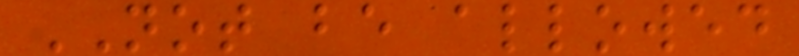NOT be allowed
